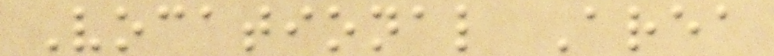Vocational Area
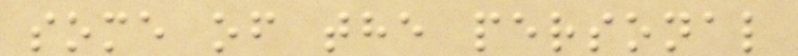some of the personal
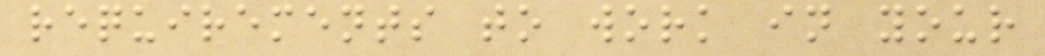requirements to work in your
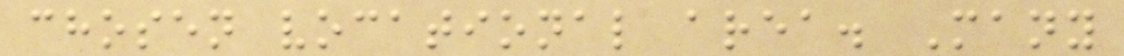chosen vocational area. Many
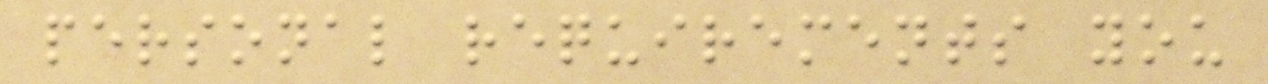personal requirements you
